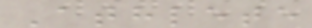Athlete
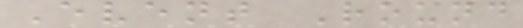Event Round
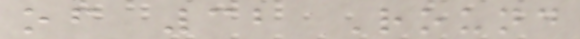of 32 Round
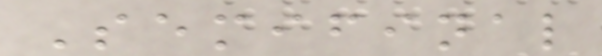Semifinal
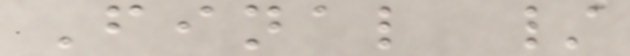Final /
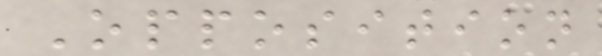Opposition
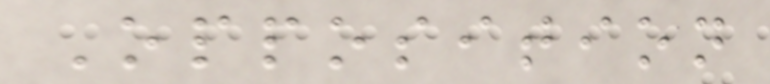Opposition
